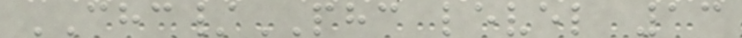CHC/PHC level 13
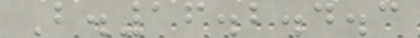B.16.2.4.3
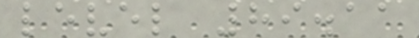level 89.11
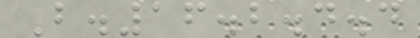B.16.2.4.4
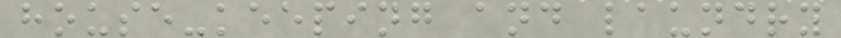house-keeping and laundry
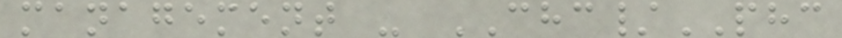management - CHC/PHC
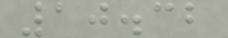10.32
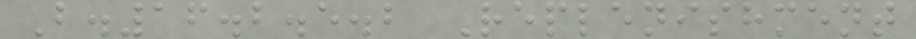B.16.2.5.2 Replenishment
